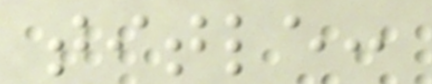title:
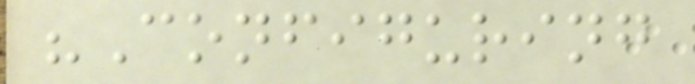"Configuring
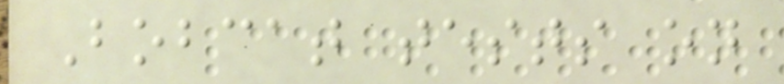Bobcat tests on
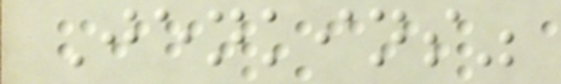Jenkins"
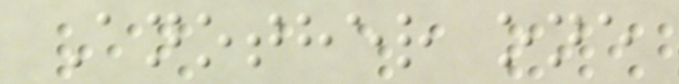Another one
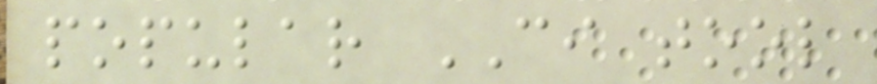popular CI tool
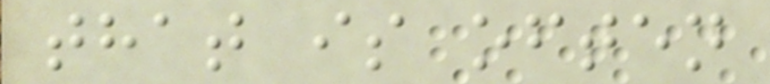that is often
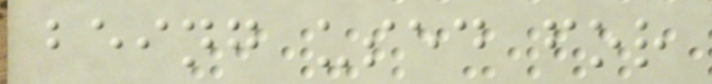being used for
